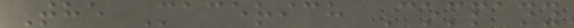The Macerich Company
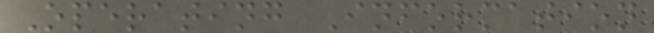Operating Information
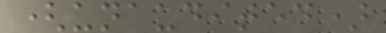(unaudited)
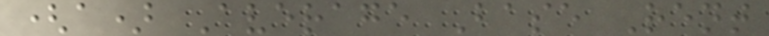(a) Average Base Rent
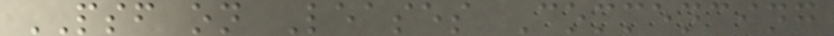PSF on Leases Commencing
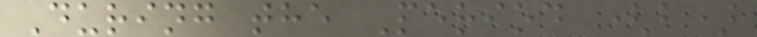During the Period (b)
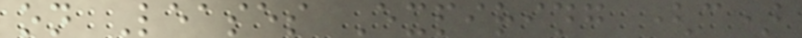on Leases Expiring (c)
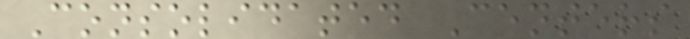Consolidated Centers
